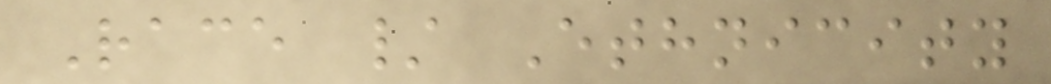Race / Ethnicity
